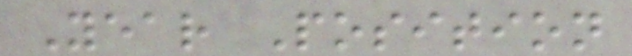Year Position
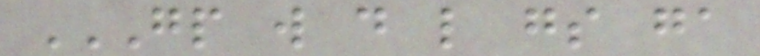GP W D L GS GA
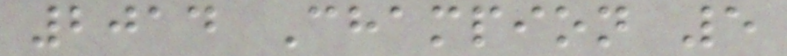2014 Champion 5
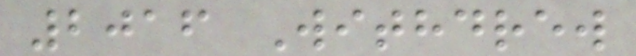2016 Withdrew
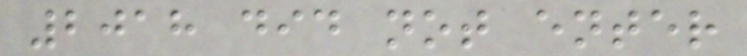2018 did not enter
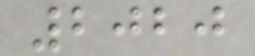2020
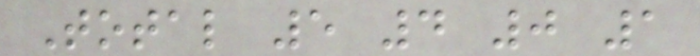Total 5 4 0 1
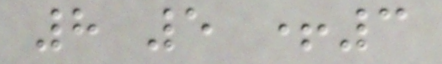8 5 +3
